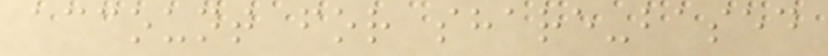account for share-based
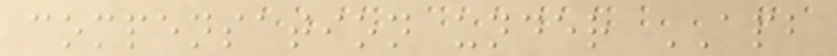compensation under APB
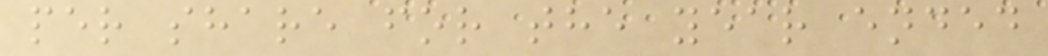per share for the year ended
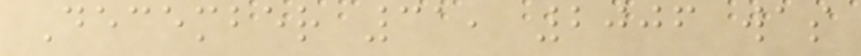December 31, 2006 was
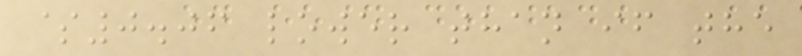$0.06 lower than if the
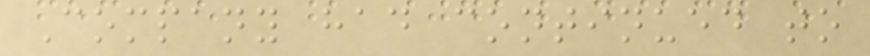Company had continued to
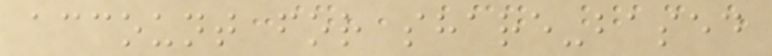account for share-based
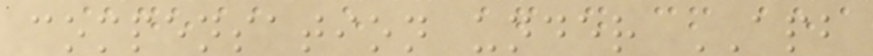compensation under APB
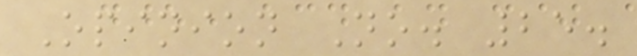Opinion No. 25.
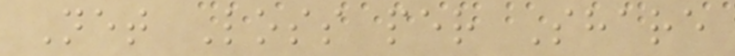Net Loss per Share
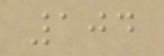104
